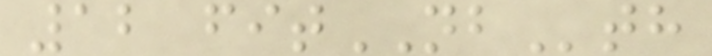12 fitNBth
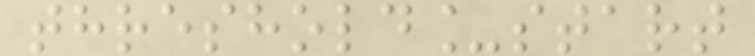threshold_start
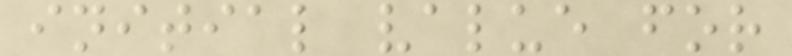initial value for
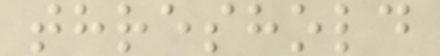threshold
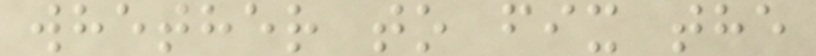whether to fix the
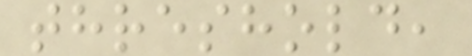threshold,
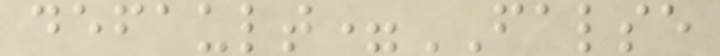default=FALSE
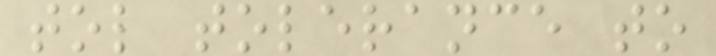tol tolerance to
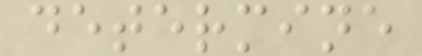determine
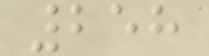258
